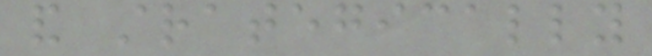and strategically
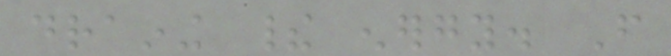draining their energy. From
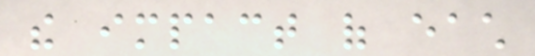the impact of each
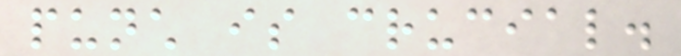punch is crucial.
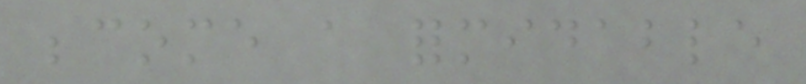become a formidable
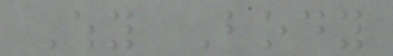Why Body
